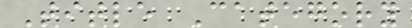Title Category
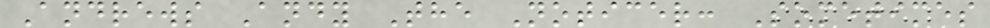Andrews Andy The Noticer: Sometimes
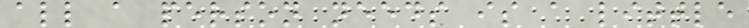all a person needs is a little
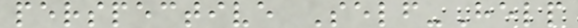perspective Self-Help
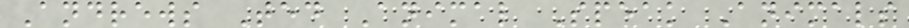Andrews Ted Animal Speak Animals
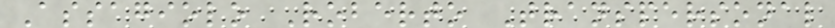Assagiolo Roberto Transpersonal
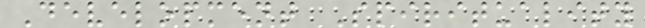Development Spirituality
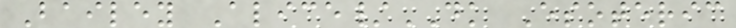Bailey Alice/DK Esoteric
